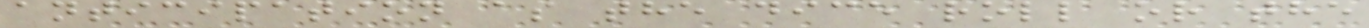anticipation as the dice roll or the
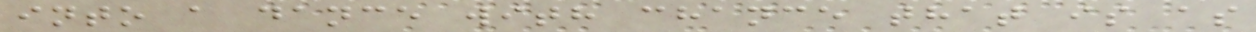into a dance with chance that is as
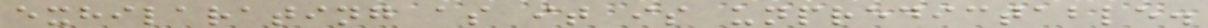exhilarating as it is unpredictable.
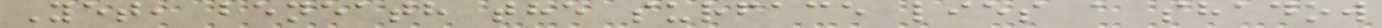Yet, beneath the surface lies a shadow
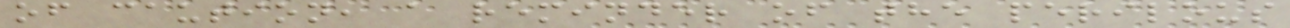of caution, a reminder of the perilous
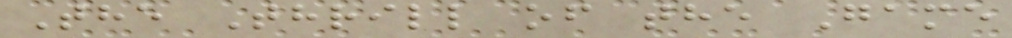The Thrill of the Game
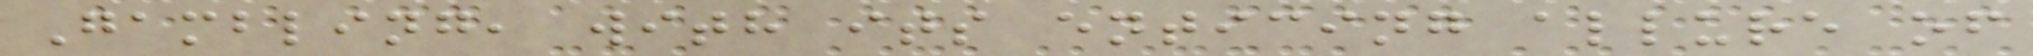Gambling, with its enticing allure of
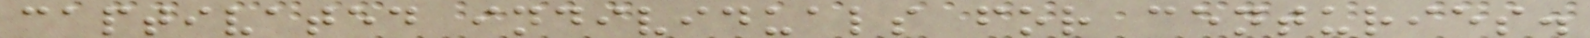captivated individuals for centuries.
